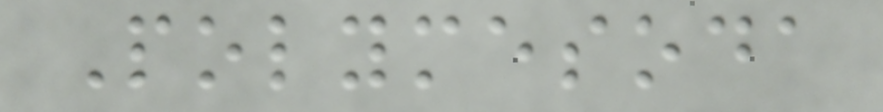Polymesoda
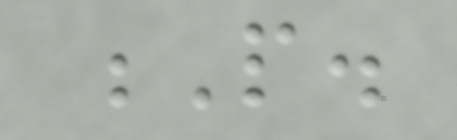P.
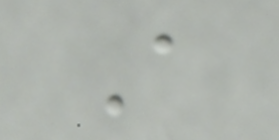A
